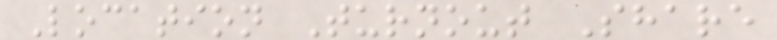Location Turnout Share
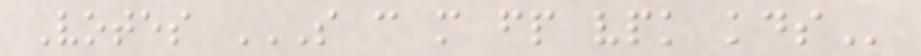Votes S C M FP VPK KDS
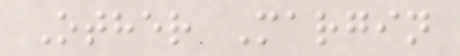Other Margin
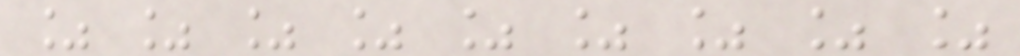% % % % % % % % %
